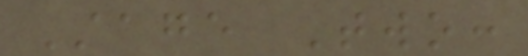Stage Two:
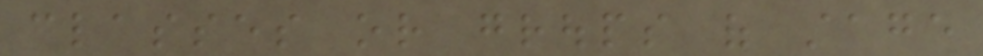classes or groups of stage
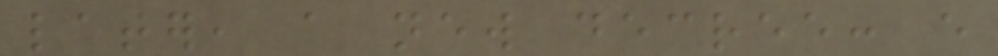later, a new decree: every
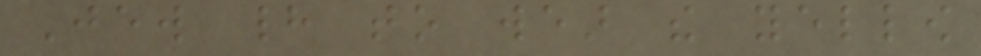Jew had to wear the yellow
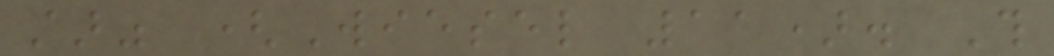star" (Wiesel 11). This
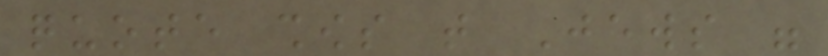quote shows that Jews were
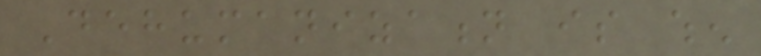Dehumanization is when
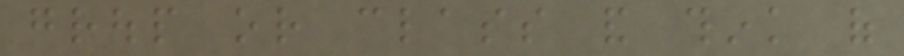group or class and think of
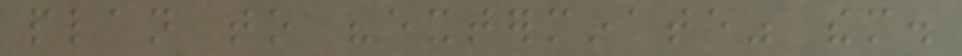plan to "exterminate" them.
